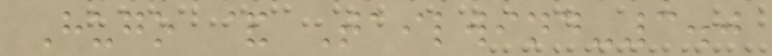Hugo & Tailwind-3.0
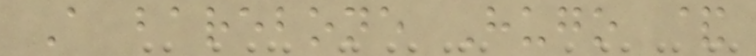A barebone Hugo &
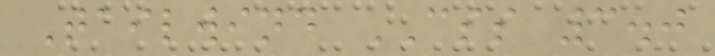Tailwind CSS 3.0
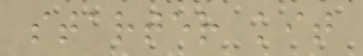starter kit
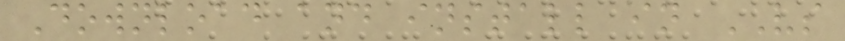Download and install in VS
